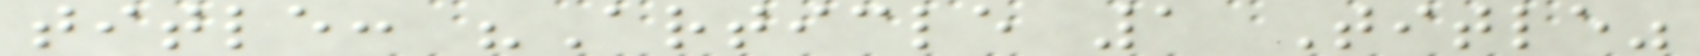title: "Article 1 Title"
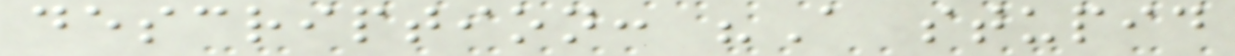description: "A stupid
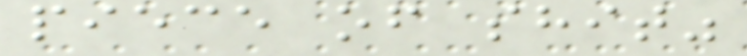piece of shit"
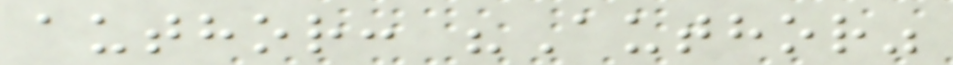author: "Author"
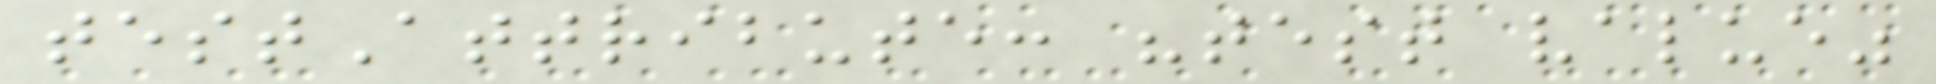testAttribute: "test value"
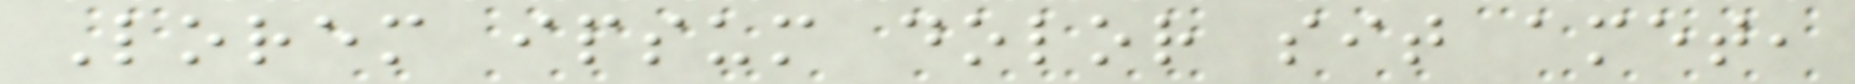Lorem ipsum dolor sit amet,
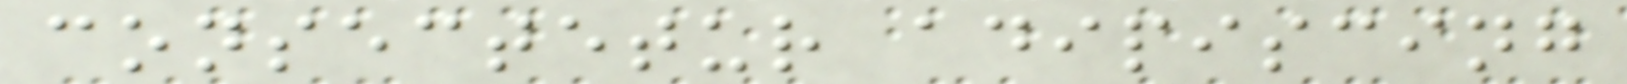consectetur adipiscing
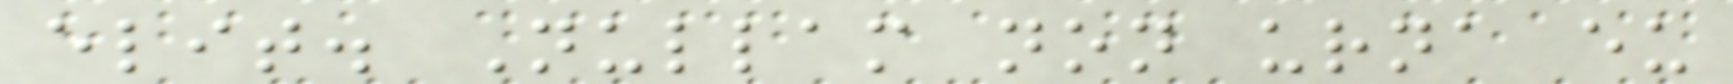elit. Nullam non urna eu
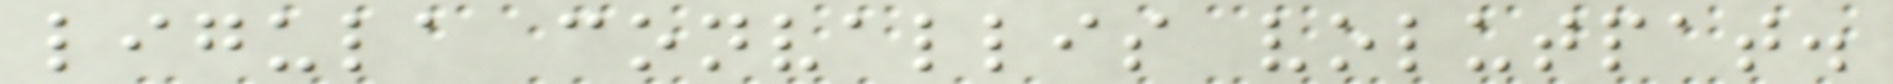ligula convallis volutpat.
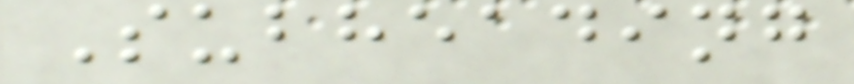Subheading
